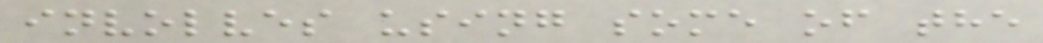involves using some of the
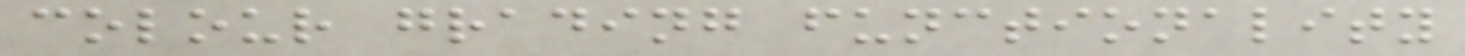colour grading functionality
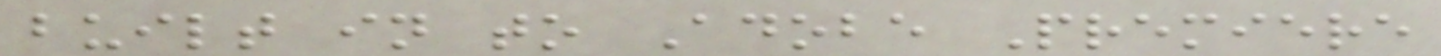built in to Adobe Premiere
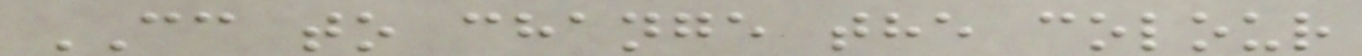CC to change the colour
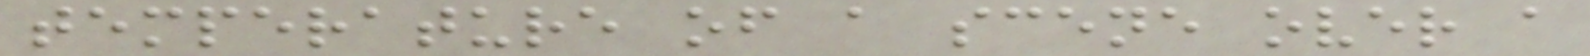temperature of a scene over a
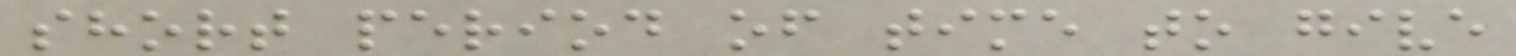short period of time to give
